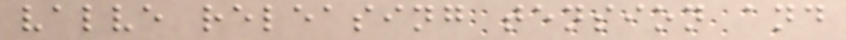valve releasing tension and
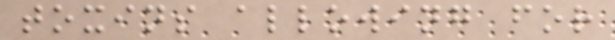toxins allowing for
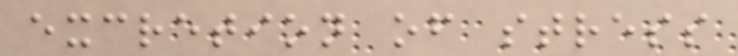excretion of stress
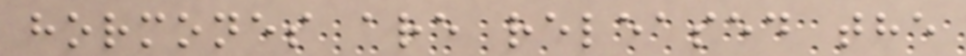hormones are released the
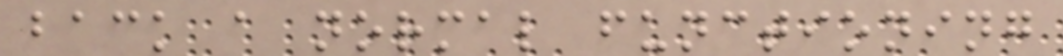back a normal functioning
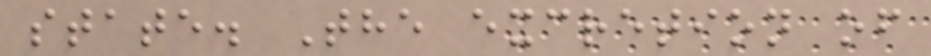state. The excretion of
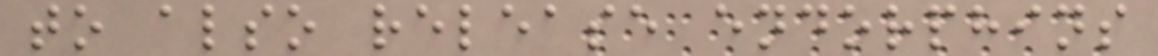to also release endorphins
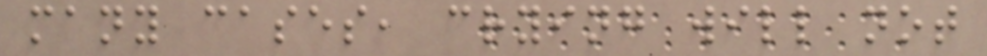many cases, crying will not
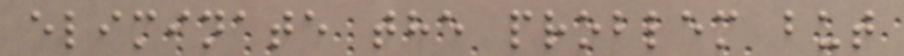eliminate the problem but
